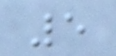5
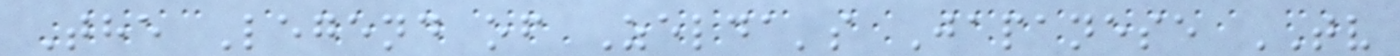The Legend of Zelda's Japanese TV
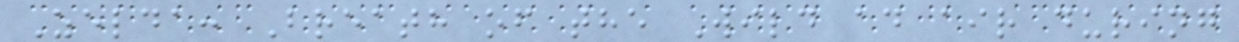Zelda: Breath of the Wild ad air during
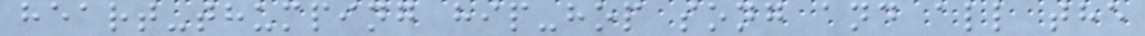heart-thumping hip-hop song and all the
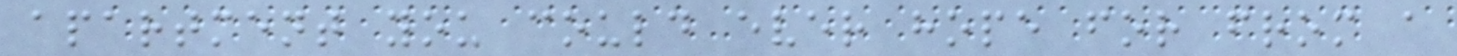apartment you could ever hope for from a
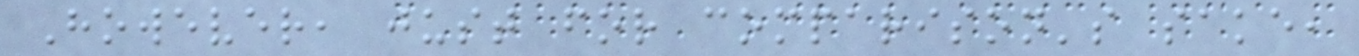However, just for comparison's sake,
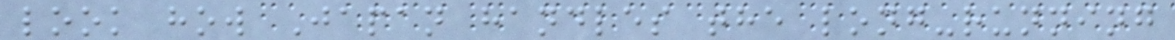look how Japan handles the long-running
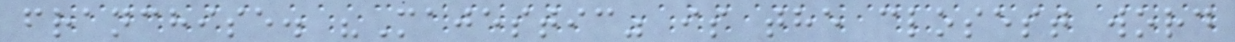franchise. "Majestic" is the closest word
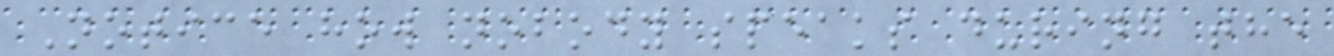Notice how nobody speaks during the
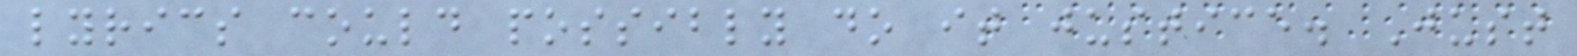lyrics could possibly do it justice. Just
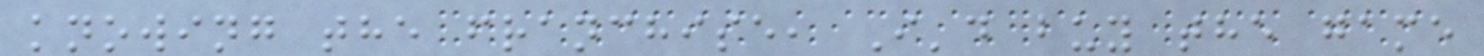knowing the franchise, I'd buy the game
